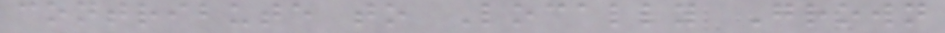contribute to Locally Grown
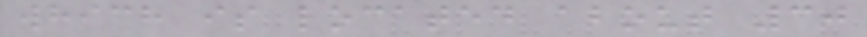which is located about 30
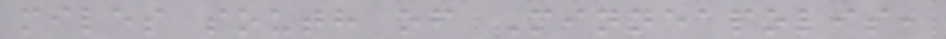miles south of Minneapolis,
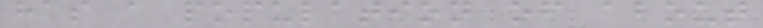has a population of about
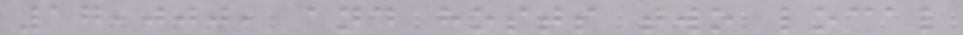17,000, and hosts two local
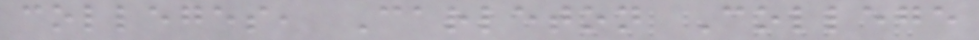colleges, Carleton College
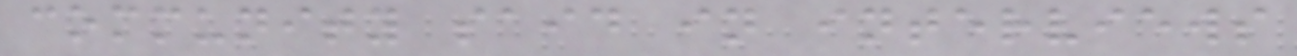community said in interviews
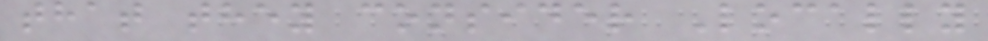that they consider Locally
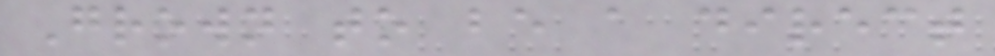Grown to be a direct
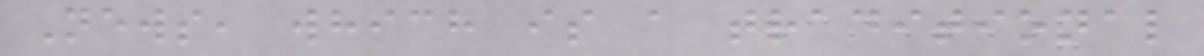News, which is a traditional
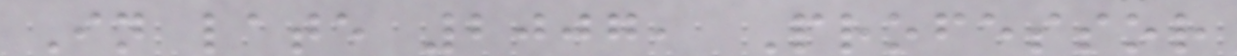In late 2007, Professor
